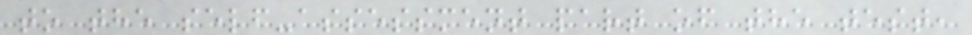to the self-assessment part of the test,
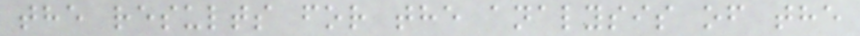the results for the analysis of the
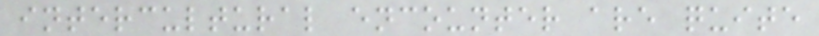intercultural encounter are quite
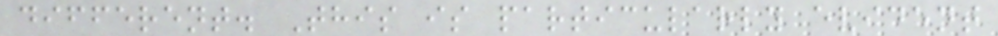different. This is particularly evident
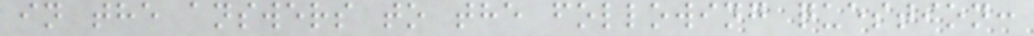in the answers to the following question:
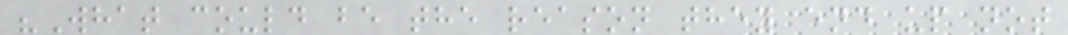"What could be the reason they end up not
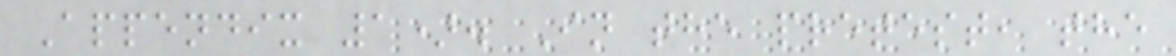Appendix 1). In the pretest, the
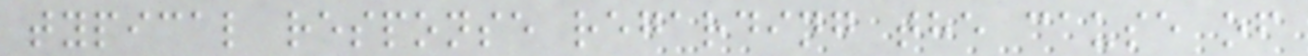typical response regarding the cause of
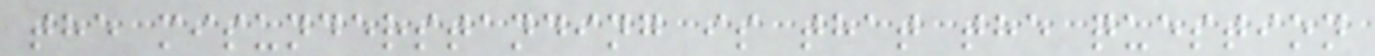the misunderstanding is that the question
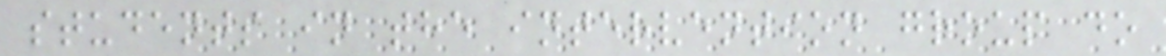students in the intervention group do
